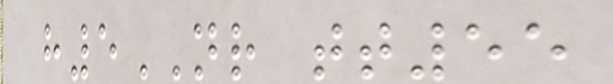h5NR tt55
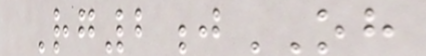Rg2jOH
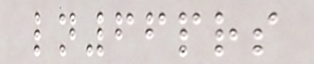ln66prs
